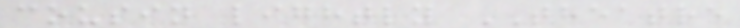cousin lightly THEATRE
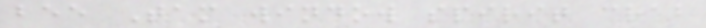bee Tam window spirit crab
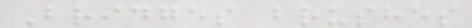Bridges brushes
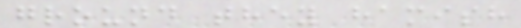ground they hamish
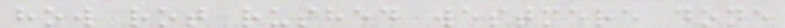how rot rushed westmere done
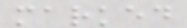marked
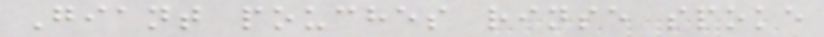Giant pouches rinse spoke
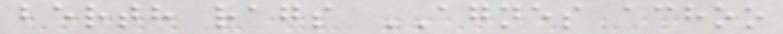berth rags AGNES achoo
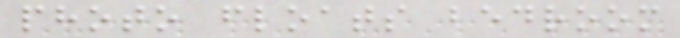photo floats bedroom
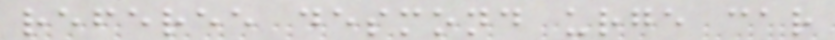referee desmond urge car
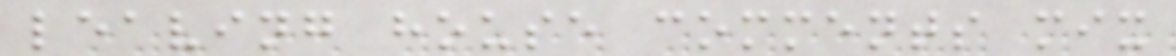leaving house comments mix
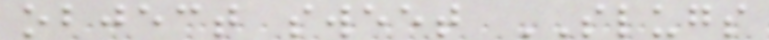object sweet SLUGS
